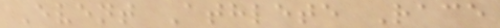Event Athlete Race
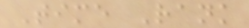Time Rank
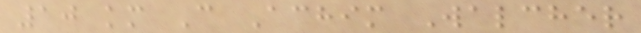10 km C Achim Walcher
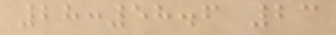28:58.6 23
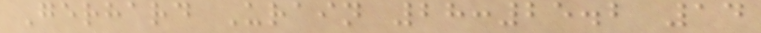Gerhard Urain 28:25.2 14
